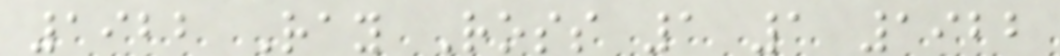1922 Ray Ross 1 1 1922
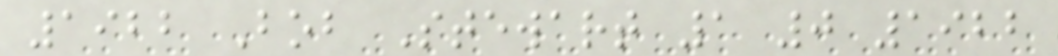1922 Bob Stewart 1 0 1922
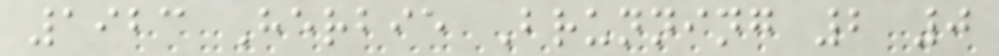1923 Herbie Brunning 2 0
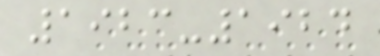1923-1924
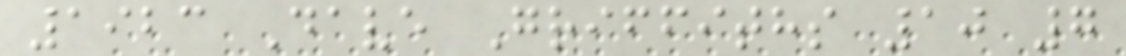1923 Dave Griffiths 10 7
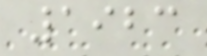1923
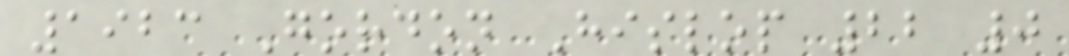1923 Gordon Hislop 22 0
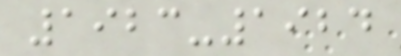1923-1924
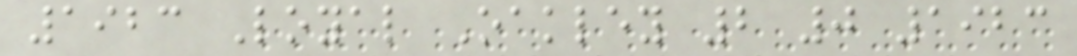1923 Loyal Oakley 2 0 1923
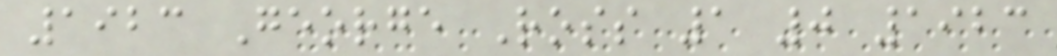1923 George Ross 1 0 1923
